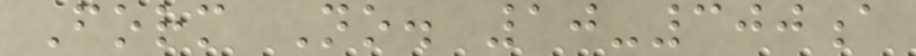Form No. 10-300a
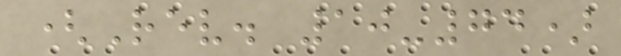(Rev. 10-74)
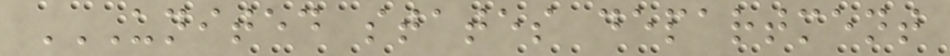UNITED STATES DEPARTMENT
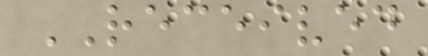RECEIVED
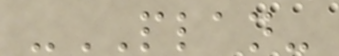-PLAN-
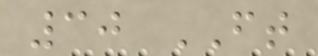30 FT
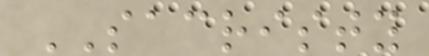SACRISTY
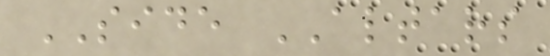SIDE ALTARS
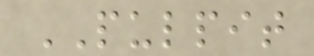PULPIT
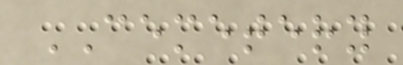CEMETERY
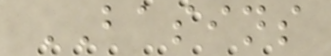BASINS
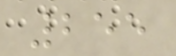255
